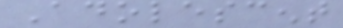Adolescent
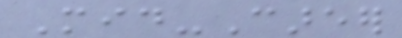Mid-Career
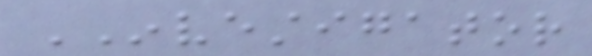INVESTIGATOR
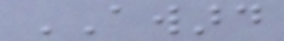AWARD
